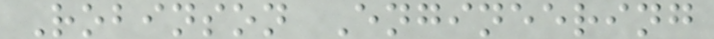Robinson Engineering
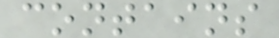contains
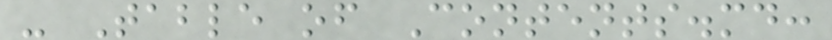- Table of Contents.md:
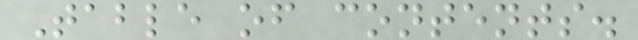Table of contents.
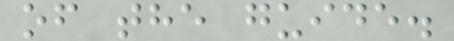of the guide.
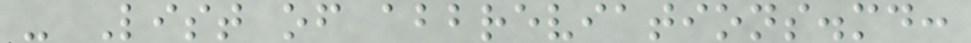- List of abbreviations.md:
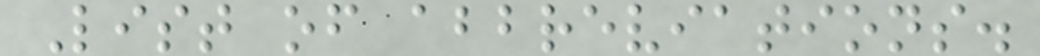List of abbreviations.
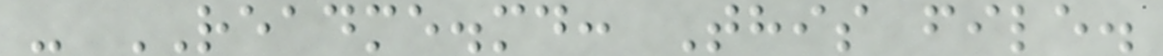- README.md: This file.
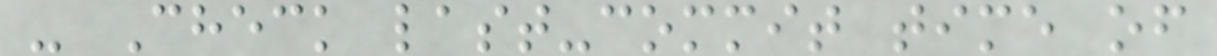- Check last-commit time of
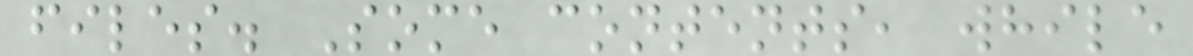files. Some contents, while
